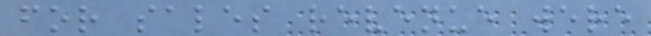for sales revenue were
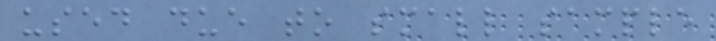used due to small sample
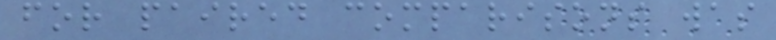for paired comparisons was
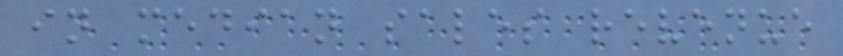in median sales revenue
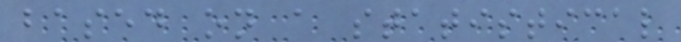based on a statistical
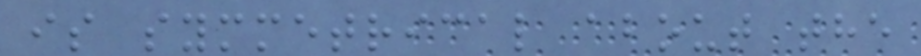is symmetrical about the
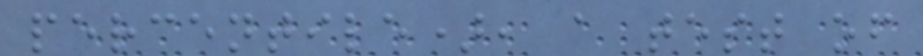percentile), a test of
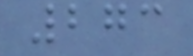273
